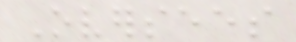Oversees
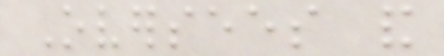Oversees and
